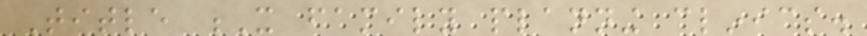Title X family planning clinics.
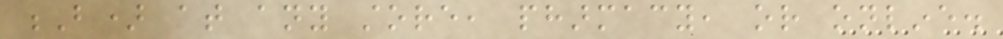B) at any store, pharmacy, or online.
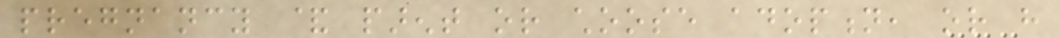pregnancy & parent or choose adoption, or have
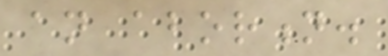an abortion.
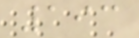193
